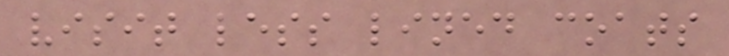visit less lined coats
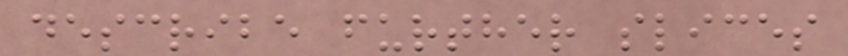describe further slices
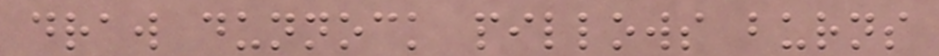draw dunnock pillows burns
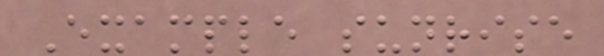Example sunrise
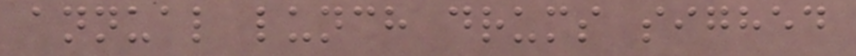annual lunch drums sighed
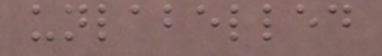unlabelled
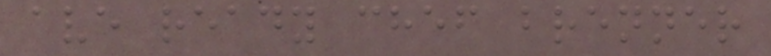ave ready chef brenner
